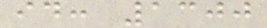id: 1300
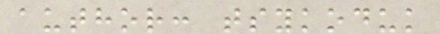author: tsykoduk
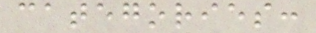categories:
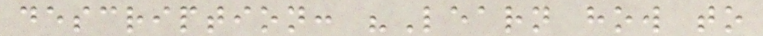description: "Learn how to
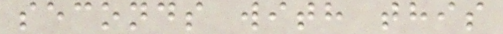seconds with this
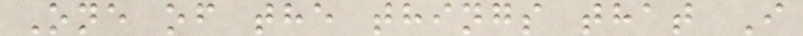One of the things that I
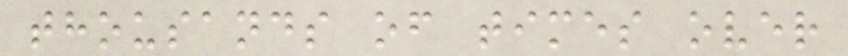thousands of times over
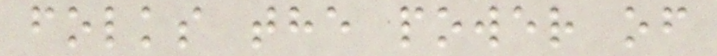folks the power of
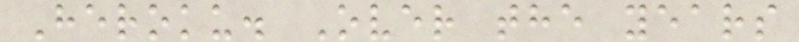Heroku. Over the years
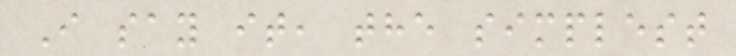I say it, the simplest
